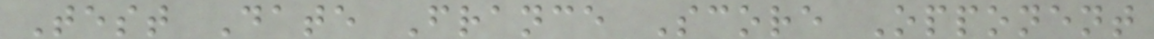Test Date France Score Opponent
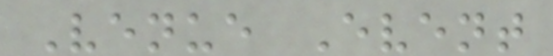Venue Event
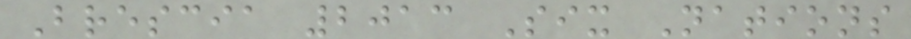Brescia 2013 Six Nations
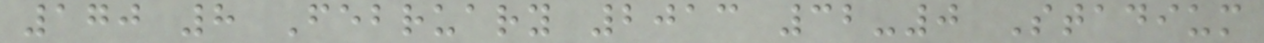170 8 February 2013 32-0 Stadium
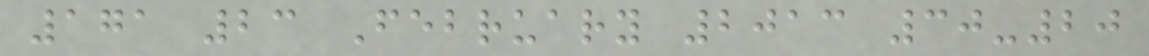171 23 February 2013 30-20
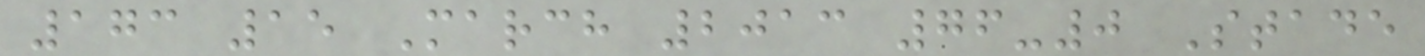173 15 March 2013 76-0 Stade
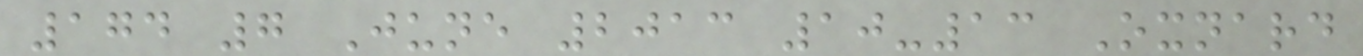174 7 June 2013 10-13 Oxnard
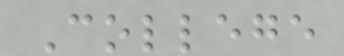College
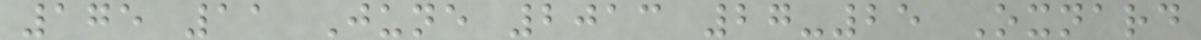175 11 June 2013 27-25 Oxnard
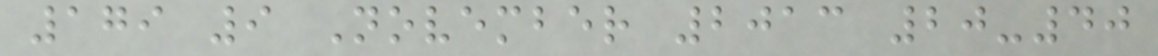179 9 November 2013 20-40
